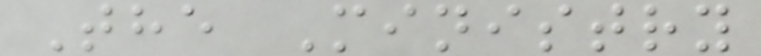The Ministry
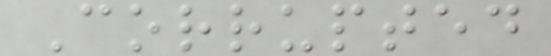Corrupted
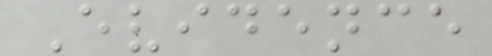Evidence
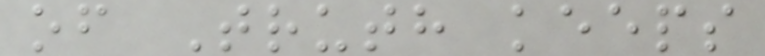of Truth keeps
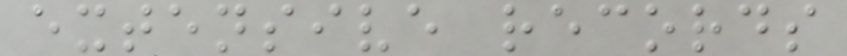extensive records
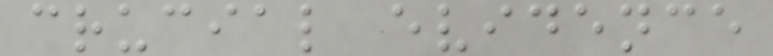crucial evidence
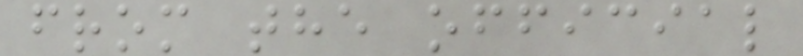from the official
